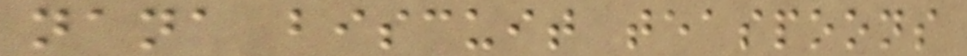nana biscuit teaspoons
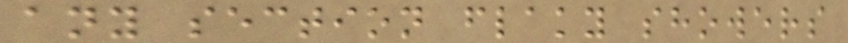any section flaky showers
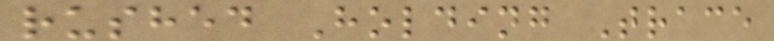rushed Holding Trace
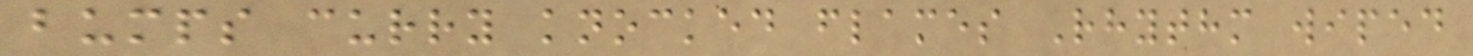bumps curry knocked flames Rhythm wiped
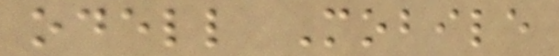odell Mobile
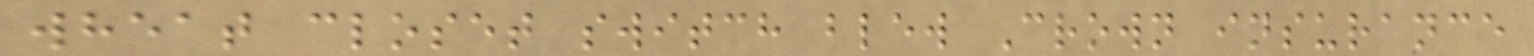wheat closet switch blew Crown insurance
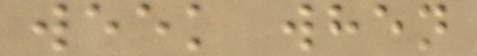week when
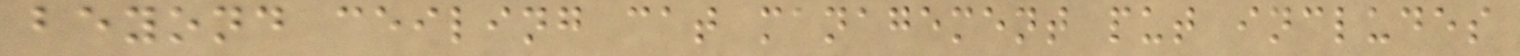beyond ceiling cat management put includes
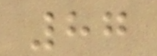87
